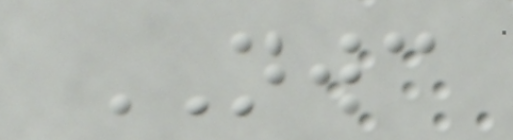NWC
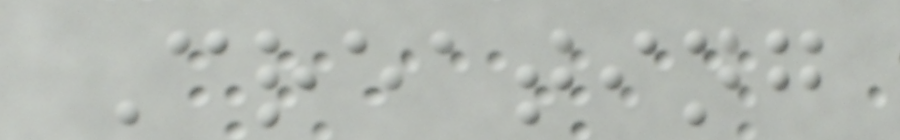Creating
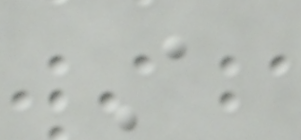A
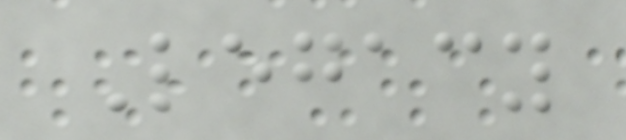Legacy
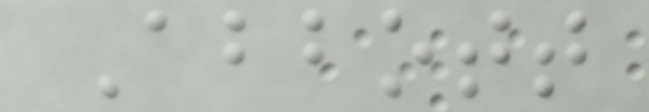Abbott
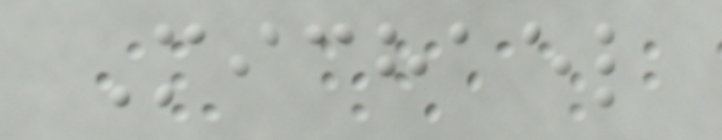Michael
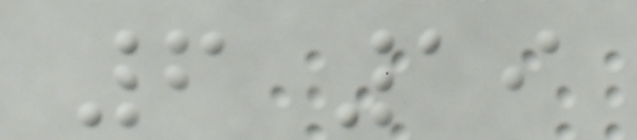6 19
